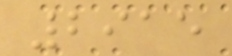2915
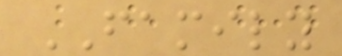FAMILY
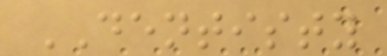DENTISTY
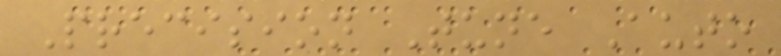Precision Tune Auto
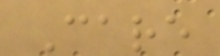Care
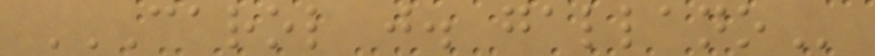CAROL J. GALLANO
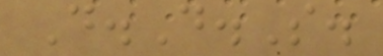D.D.S.
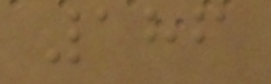186
